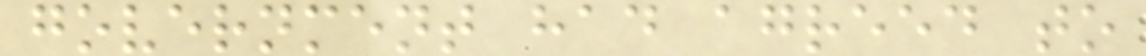government had agreed to
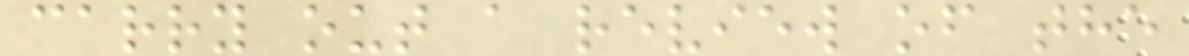carry out a review of the
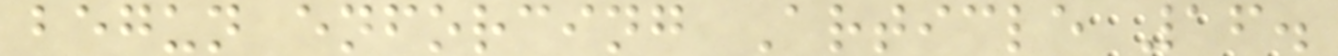begun enforcing Article 16.
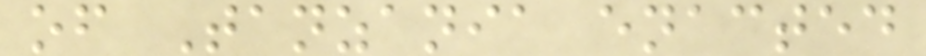of Tanzania enacted
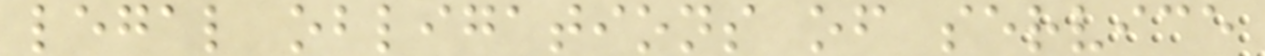legal obligations of service
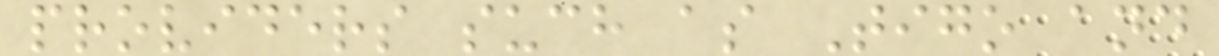providers such as Tigo and
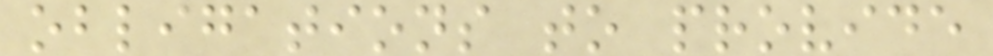obligations to provide
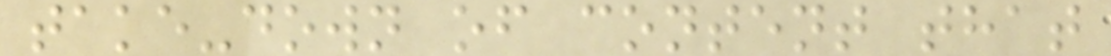take-down of content that
